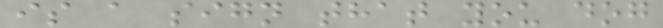is a sign that you dog
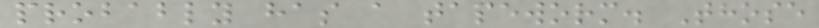probably has a tapeworm. Those
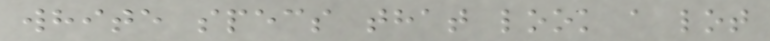white specs that look a lot
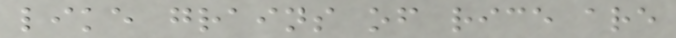like grains of rice are
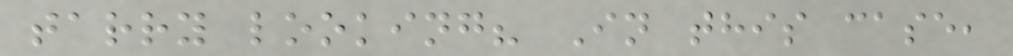tarry looking? In this case,
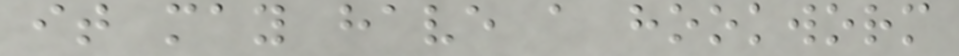it may have a hookworm
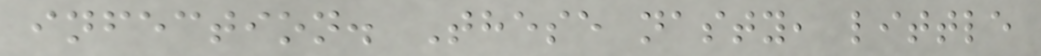infection. These nasty, little
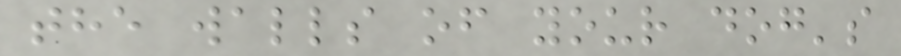the walls of your dog's
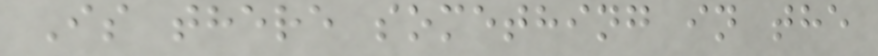Is there something in the
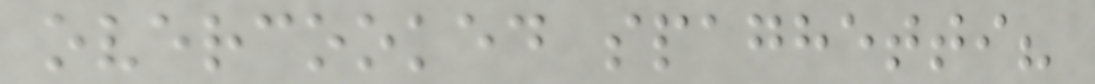overcooked spaghetti?
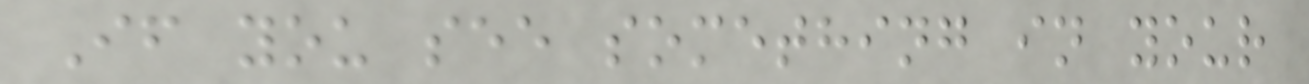If you see something in your
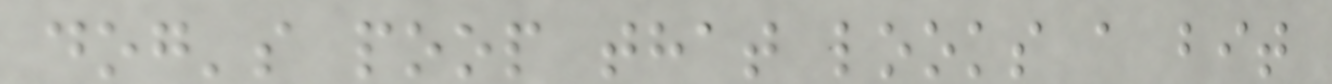dog's poop that looks a bit
